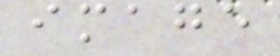image
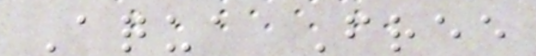Aqua Free
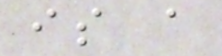is a
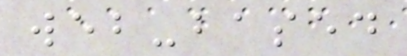web-based
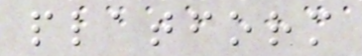platform
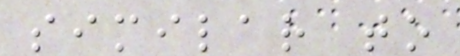similar to
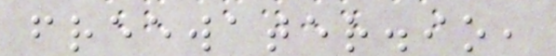freewater.io,
